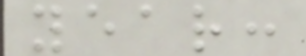year:
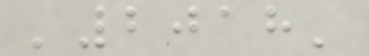'2018'
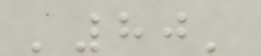'80'
